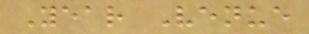Year Venue
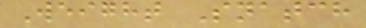Weight Snatch
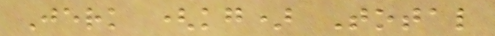Jerk (kg) Total
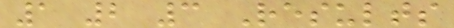1 2 3 Results
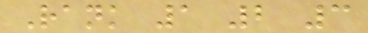Rank 1 2 3
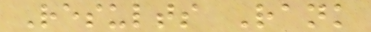Results Rank
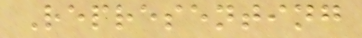Representing
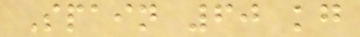Spain 60 kg
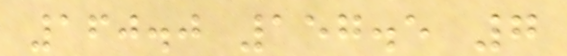160.0 157.5 7
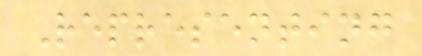Representing
